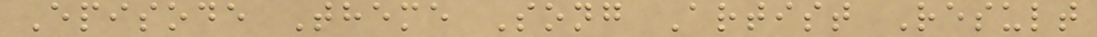Episode Theme Song Artist Result
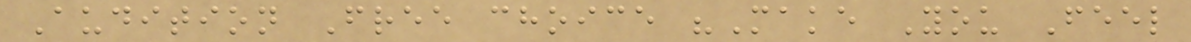Audition Free choice "Make You Feel
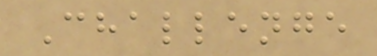Challenge
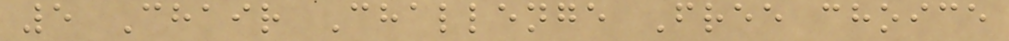5 Chair Challenge Free choice
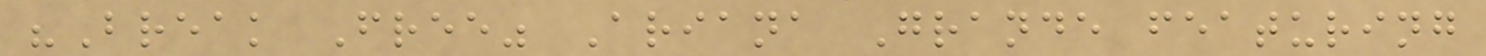"Break Free" Ariana Grande featuring
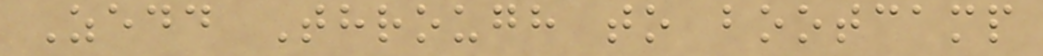Zedd Through to bootcamp
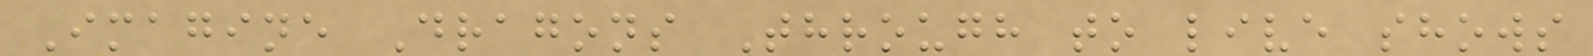Imagine Dragons Through to live shows
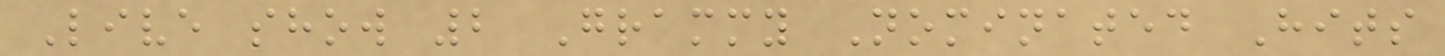Live show 2 Grammy Nominated Hits
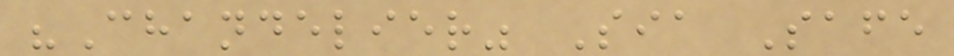"Chandelier" Sia Safe
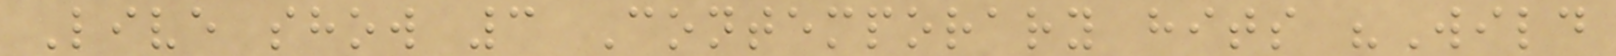Live show 3 Contemporary hits "Wild
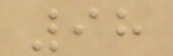98
